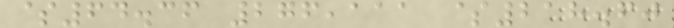$64.36 276,111 $218.60
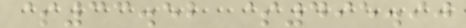$33.52 $495.90
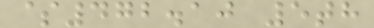$472.10 5th
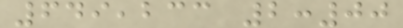649,233 2:00
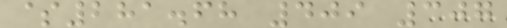$281.68 409 307
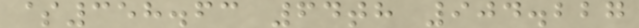$358.63 64th 904.227
